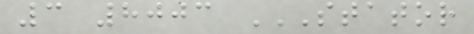3 8003 STATOR
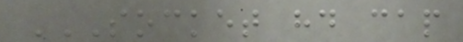SOCKET HD CAP
